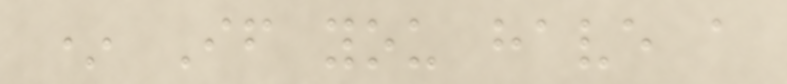* If you have a
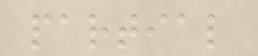partial
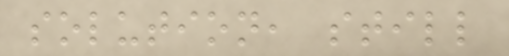solution, still
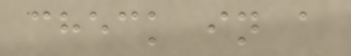check in a
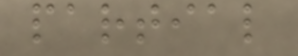partial
